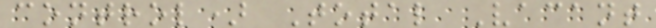control) Total Vacant
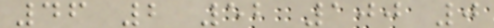46 2 52 100 0
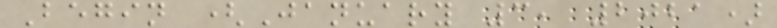Begin (January 3, 2021)
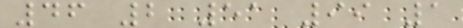46 2 51 99 1
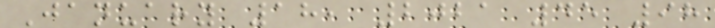January 18, 2021 45 98
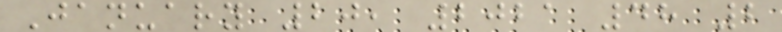January 20, 2021 48 2
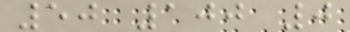50 100 0
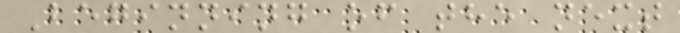Beginning of the next
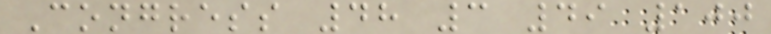Congress 48 3 49 100
